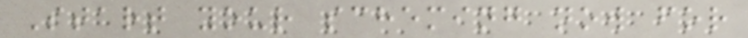Start your scheming now for
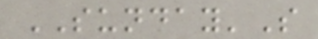SUNDAY'S
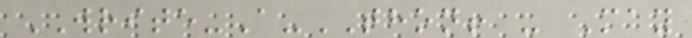WRITE-A-THON! - May
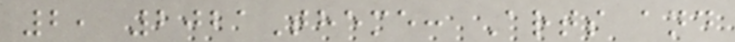2, 2021Theme: Arts and
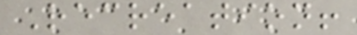Recreation!
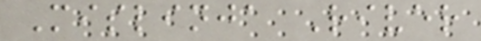Mislinja River
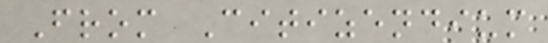From Citizendium
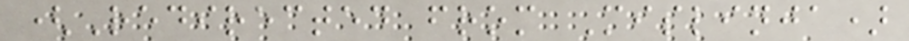(Redirected from Mislinja)
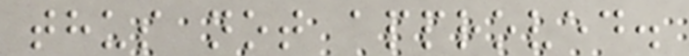thus not approved.
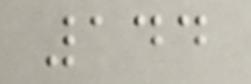144
